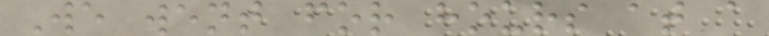We went for hours at a
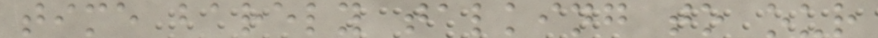time barely talking to our
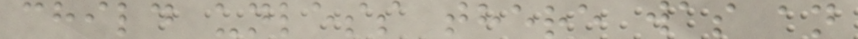child unless there was an
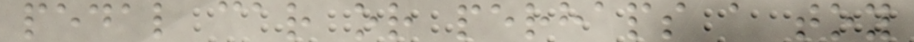pedal car or perhaps a toy
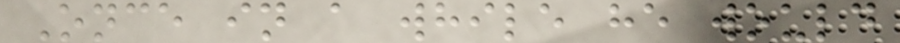Once in a while he would
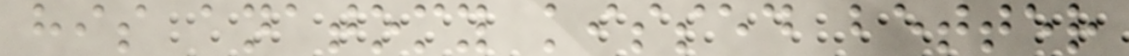his anatomy kissed better
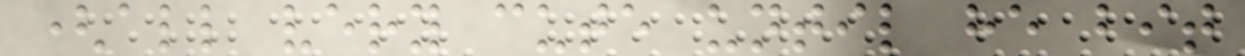(all very cute until he bit
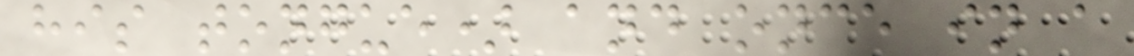his tongue) and once in a
